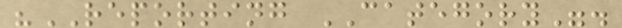"REPORTING CATEGORY".
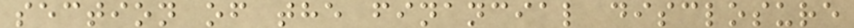section of the financial disclosure
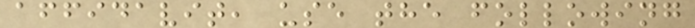affidavit, use the following
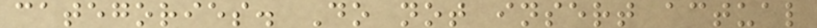categories. Do not insert actual
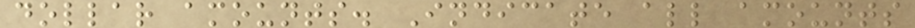dollar amounts. Indicate all amounts
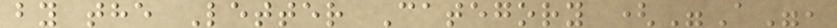by the Letter Category ("A",
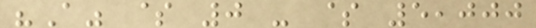"A" $ 0 - $ 5,000
